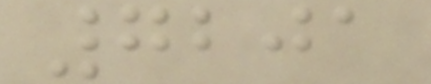7201
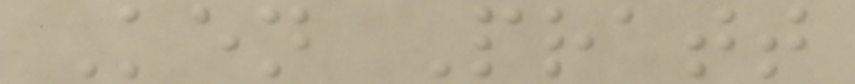Ken Pratt
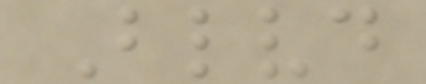Blvd
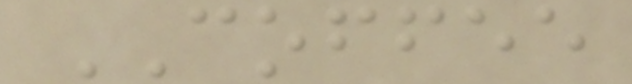COFFEE
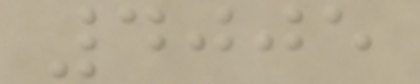4005
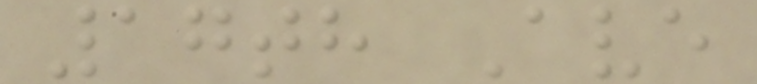17th Ave
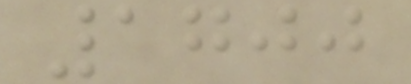1700
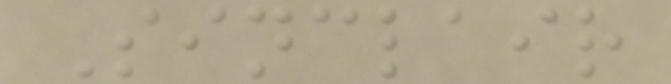Sinclair
